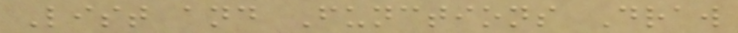List and Functions Draw
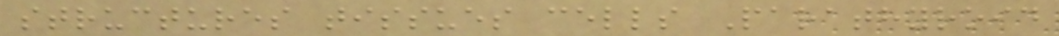structures tissues cells Parathyroid
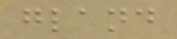gland
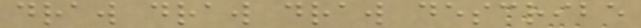draw draw draw describe
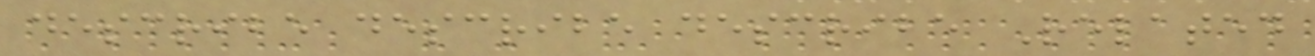describe describe describe Related
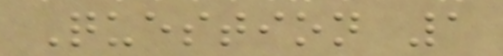Question 1
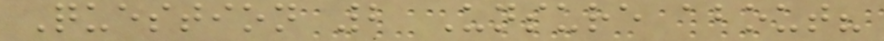Question 2 Unsure about?
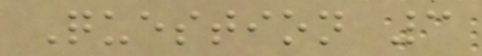Question 3
